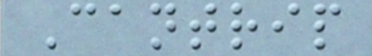Cantrip
